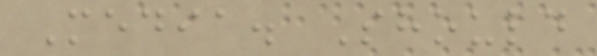Media. Should
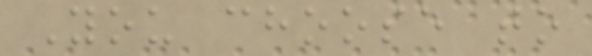You choose to
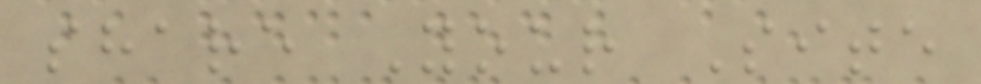share Your Site
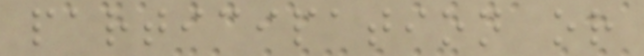participation or
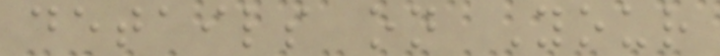details on Your
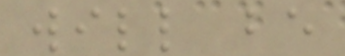will be
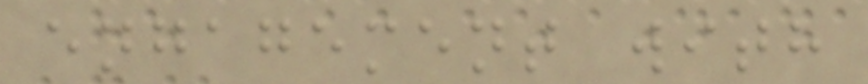engagement with
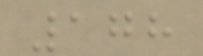178
